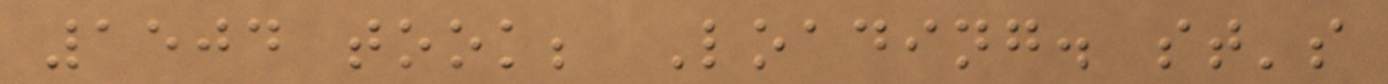1504 took; Loading. st's
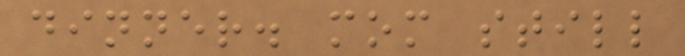dinner. mom still
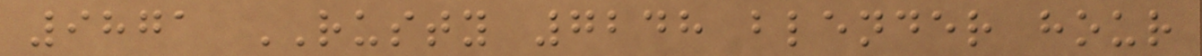9871 RUSTY 7248 blender hour
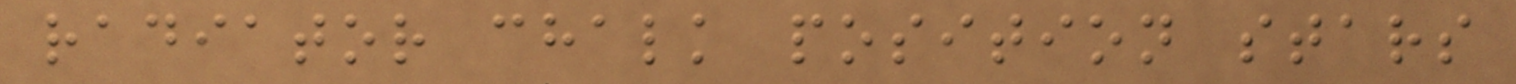radiator chalk position stars
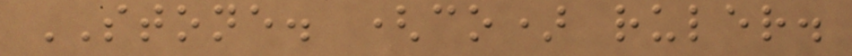STONE. (co) ruler.
